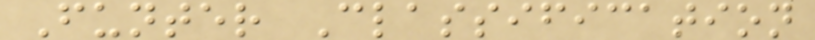Funter Classification
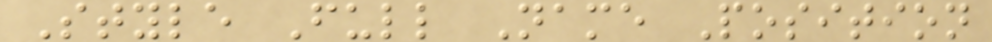Style Full Name Position
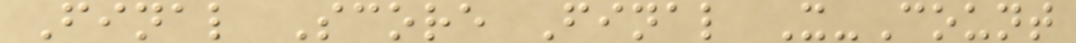Final Score Final X-Count
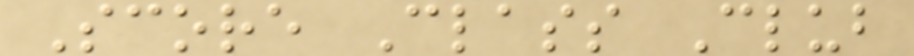Score Class Club
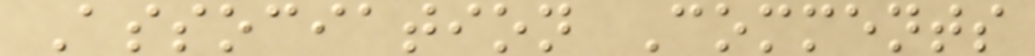Association Comments
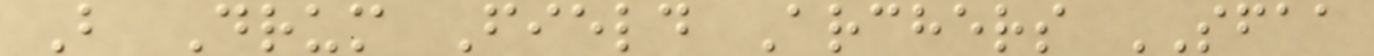B Drum Field Archers SFAA
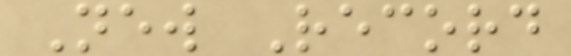New Record
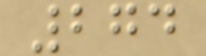274
